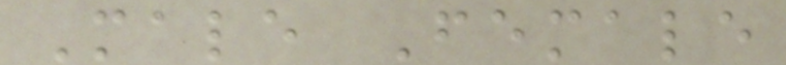Male Female
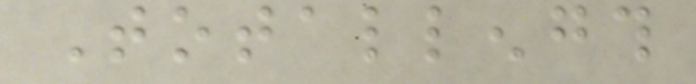Totallength
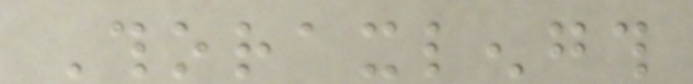Thoraxlength
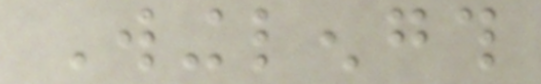Winglength
